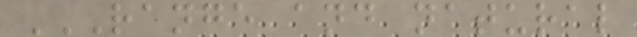RANGE AND NATURAL
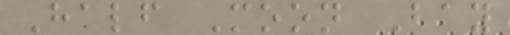Half Moon Bay
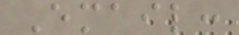Email:
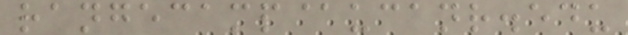rangecamp@ucanr.edu
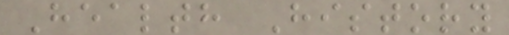Health History
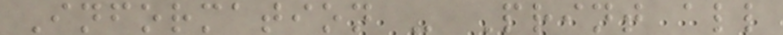Information - Print all
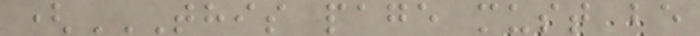(THIS PAGE MUST BE
